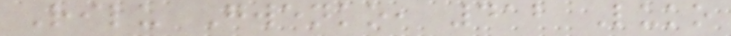Rilu Gwenko, 412 Luko
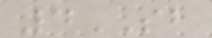4SB
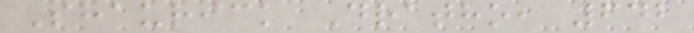Shaurick Dratho, 642
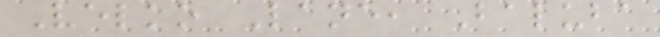Velko Lane, Baluba
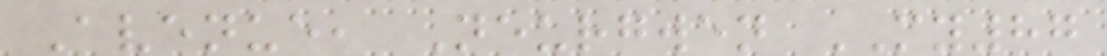Avenue, Neurgwen MY87
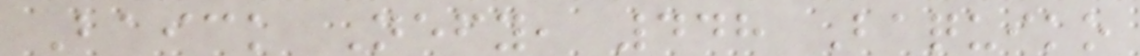Baick Nefy, 448 Baquiko
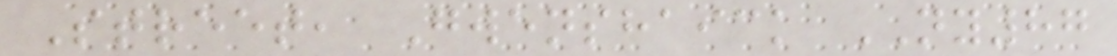Street, Gwenshaick NY87
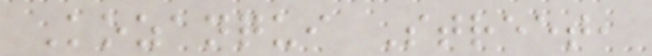Kozanqui Street,
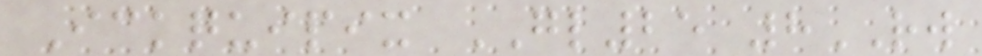Ickquipix GL25 8RW
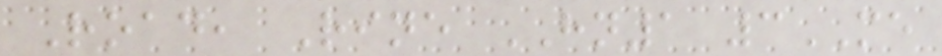Road, Rine HN1 3ME
